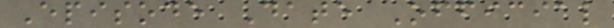Episode Date Official
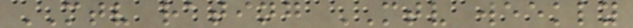MTV rating MTV weekly
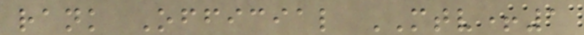rank Official MTV+1
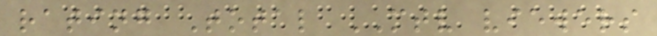rating Total MTV viewers
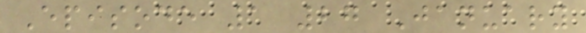Episode 1 27 January
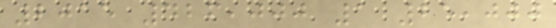2015 426,000 1 25,000
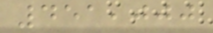451,000
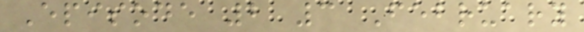Episode 2 3 February
